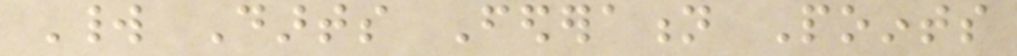World Darts Federation Points
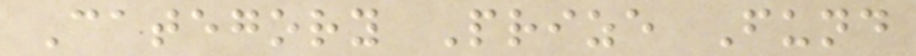Category Prize Fund
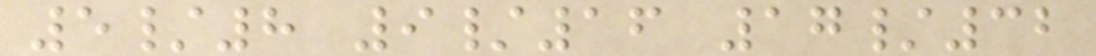5/8 9/16 17/32
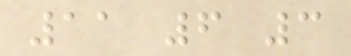11 6 3
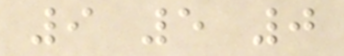9 5 0
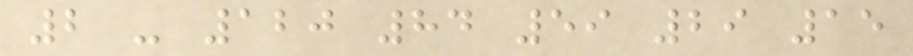2 - 120 84 59 29 15
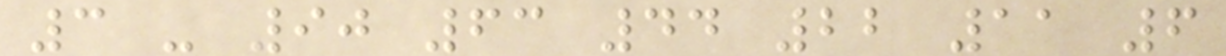3 - 90 63 44 22 11 6
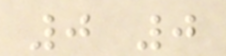0 0
